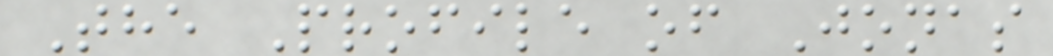The Profile of Jonas
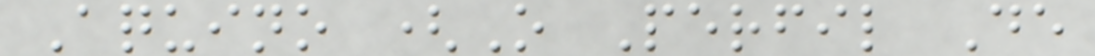Aquino (O Perfil De
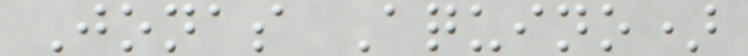Jonas Aquino)
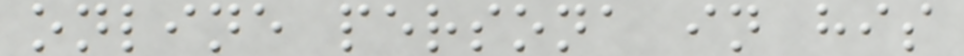online persona in his
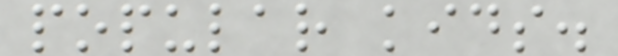popular kids.
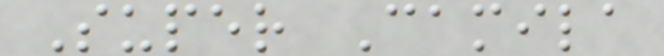Super Camila
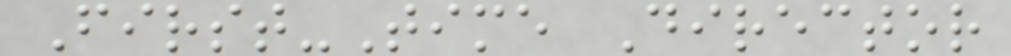First-Time Director
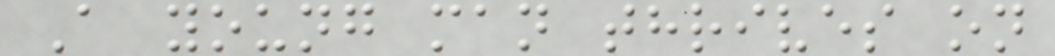A young man thrives on
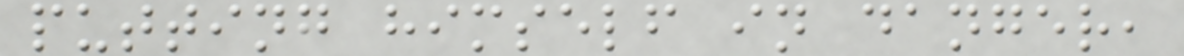putting himself in danger,
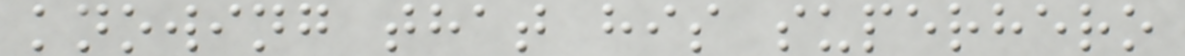knowing that his superhero
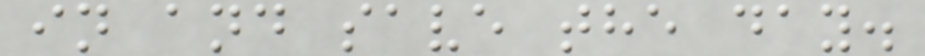in and save the day.
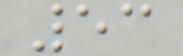53
